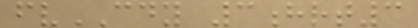fvCDY 3hrt3
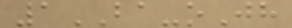1BA-oJh
